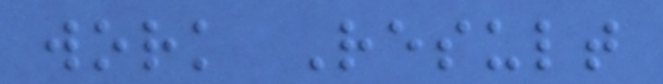work Result
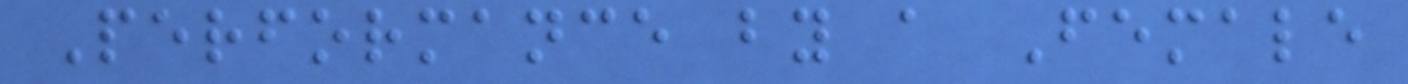Performance by a Female
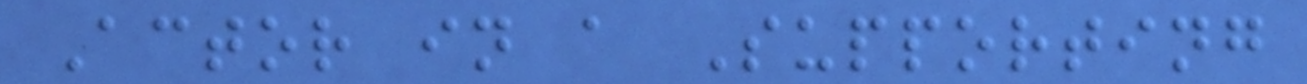Actor in a Supporting
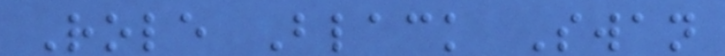Role Black Swan
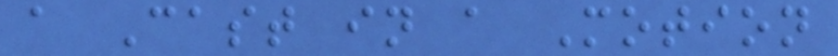a Cast in a Motion
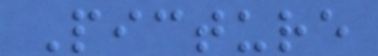Picture
